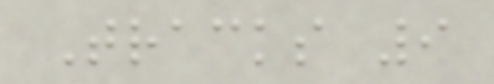Tracks 9
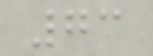73
